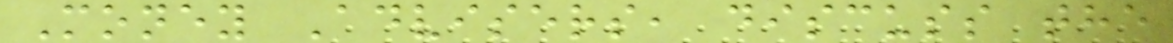Money Advisers, discuss the
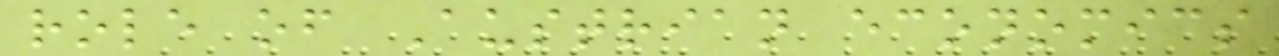role of Austrian economics
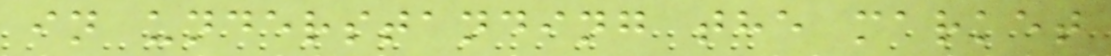in understanding the market
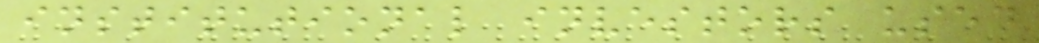institutional investors used
